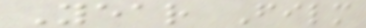Year Film
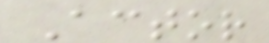Actor
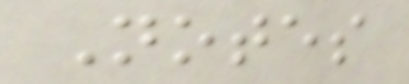Notes
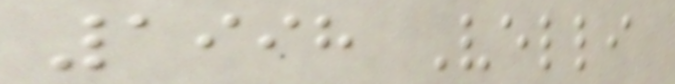1998 Velli
